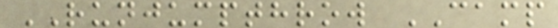RUNJUMPTHROW CAMP
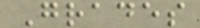Grades
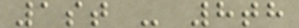1st - 8th
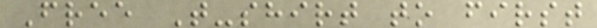Free T-shirt to first
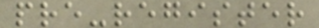pre-register
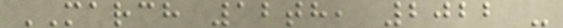MARCH 12th, 2022 -
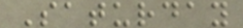Saturday
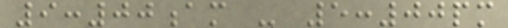9:00am - 5:00pm
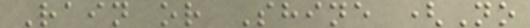Rain or Shine (No
